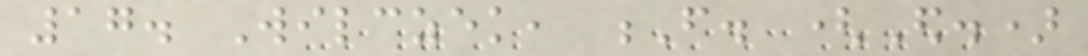17. Wilczek, F. (Ed.)
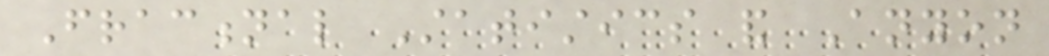Fractional Statistics and Anyon
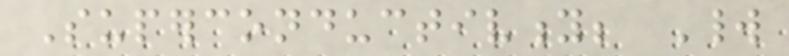Superconductivity; World
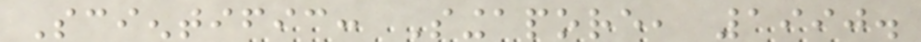Scientific: Singapore, 1990.
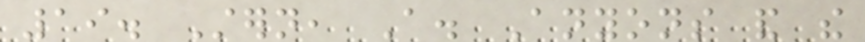19. Stern, A. Anyons and the
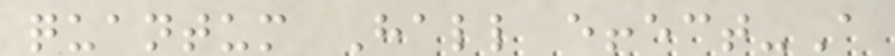quantum Hall effect-A
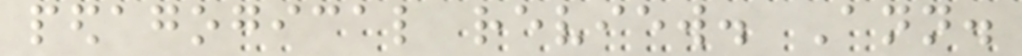pedagogical review. Ann.
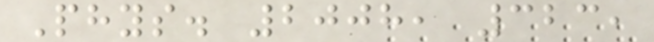Phys. 2008, 323,
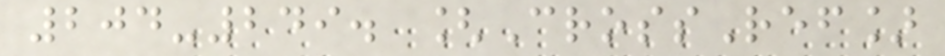204-249. [CrossRef]
